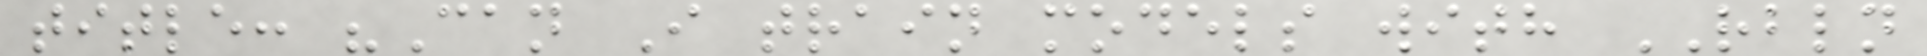title: "Can I train models with RBLN
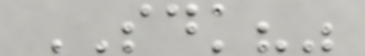SDK?"
